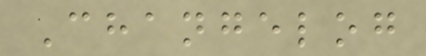Changelog
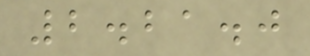2.21.0
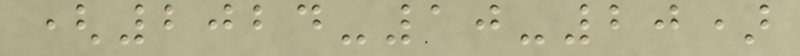(2024-10-20)
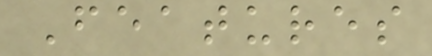Features
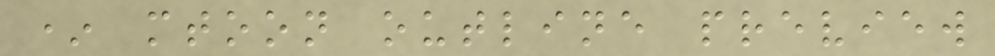* mtoon outline preview
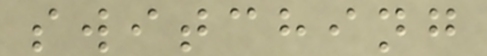switching
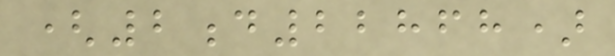(2d22868)
